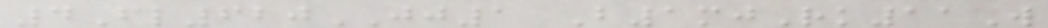4Fl620JJ1 B1mjRk11W
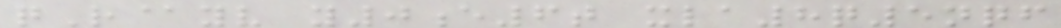qR@yv y0e6t xla8q5nqf
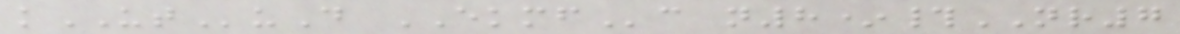kUTuD EKMFc n8*#NR7
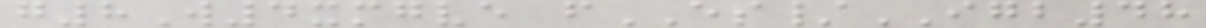g8W4xmgve fES/IGB48
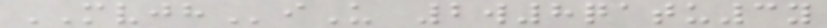MVJHiU 2w8qatu3y
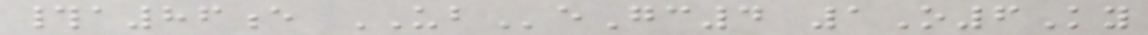#a86e UBeGc4 1O6Ky
